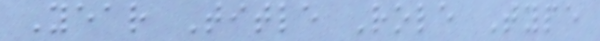Year Title Role Type
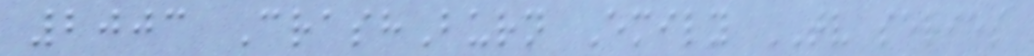2003 CrashBurn Emily TV series
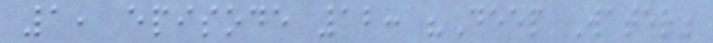1, episode 12: "Deep Water"
